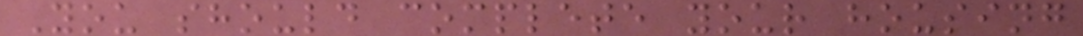You should complete your housing
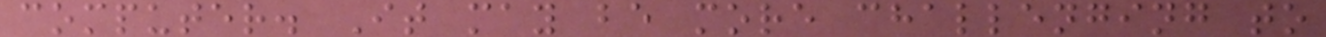computer. It may be more challenging to
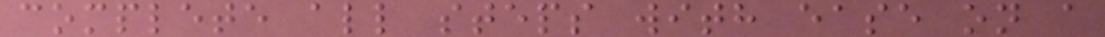complete all steps with ease on a
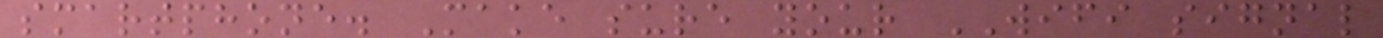smartphone. Make sure your WIFI signal
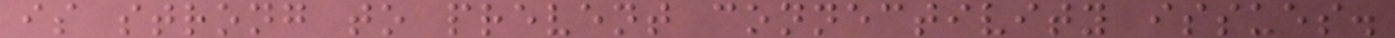is strong to prevent connectivity issues.
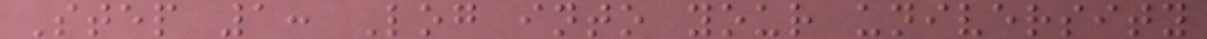Step 1: Log into your university
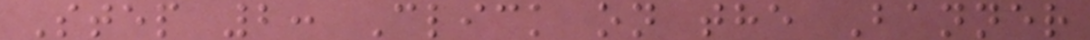Step 2: Click on the Banner
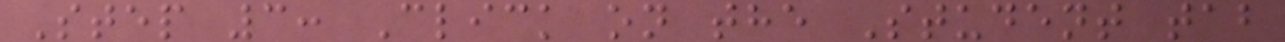Step 3: Click on the Student tab
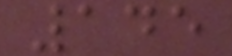145
